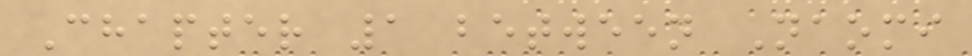Chapter 1 between Naomi
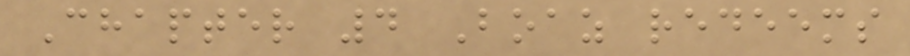Chapter 4 Boaz redeems
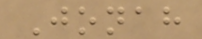Jonah
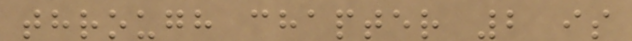through chapter 2 is
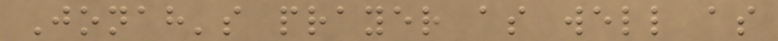Jonah's prayer as well as
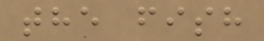the fish
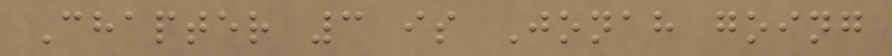Chapter 3 is Jonah going
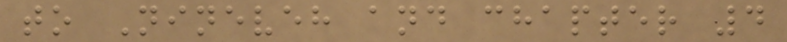to Nineveh and chapter 4
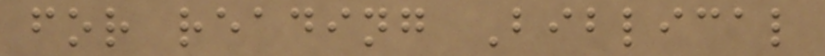for reading Biblical
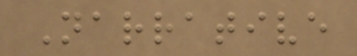Narrative
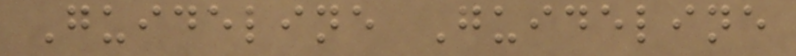Guideline Guideline
